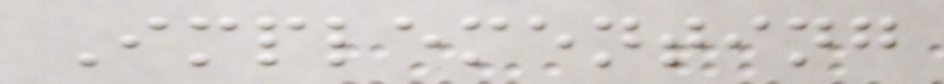Implementing
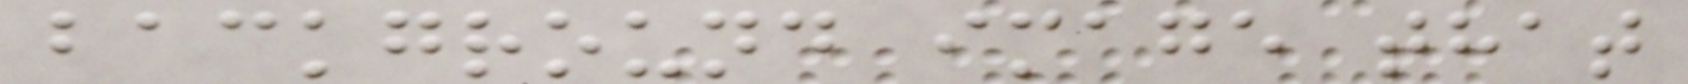background image that
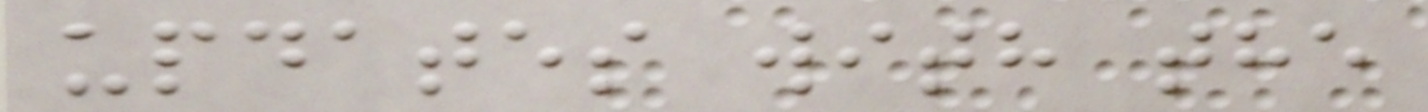updates with the
